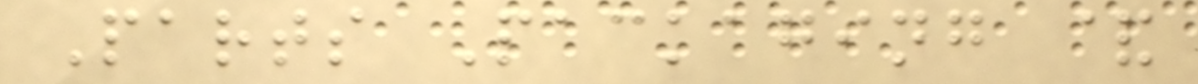Parts Packaging &
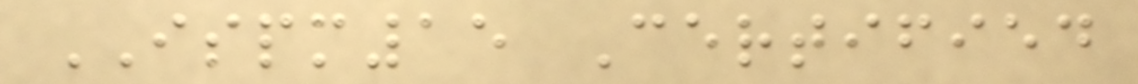ISPM15 Certified
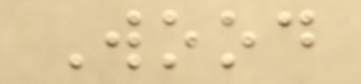Wood
